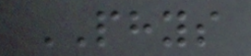PHYS
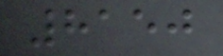8150
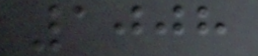1008
